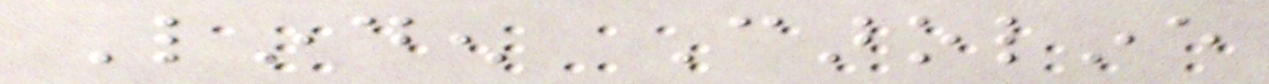Linden Caroline
